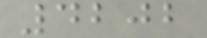4202
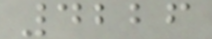4226
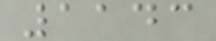1143
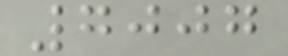7007
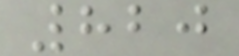820
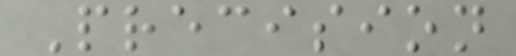Precision
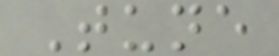Tune
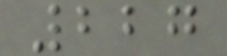227
